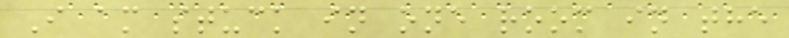I am stuck in one room in the
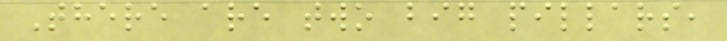There are two big pillars,
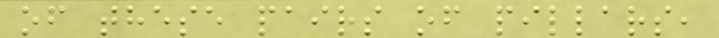of these pairs of pillars,
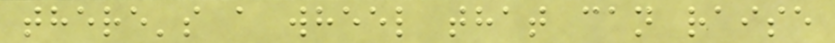there's a wheel that can raise
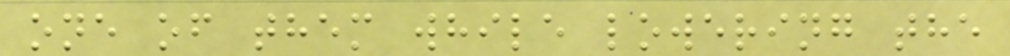one of them while lowering the
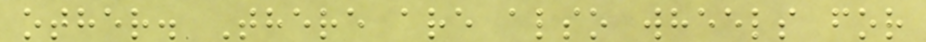other. There are also wheels for
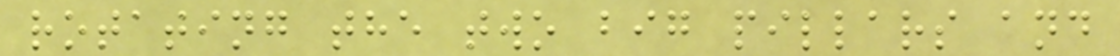rotating the two big pillars and
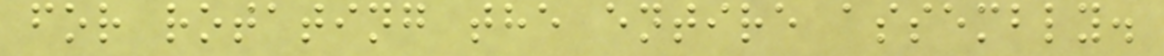for rotating the entire assembly.
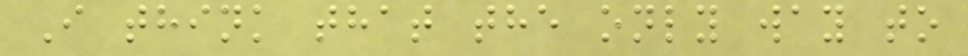I think that the only way to
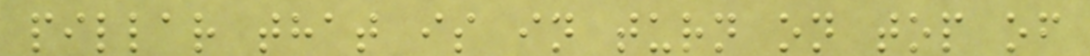pillar that is in turn on top of
